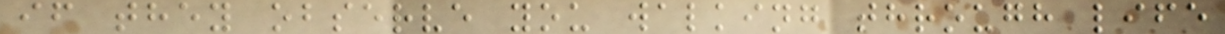if they observe you walking through life
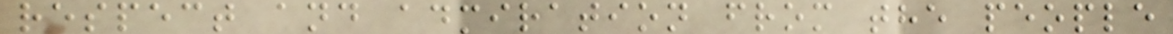respect and admiration from the people
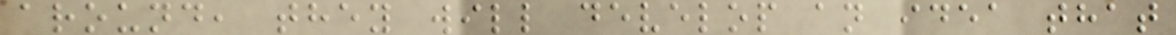around, they will develop an idea that
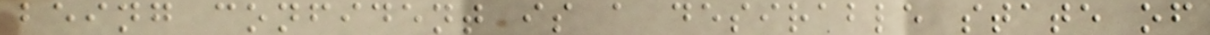being confident is a desirable state of
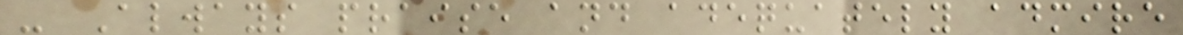- Always praise and adequately admire
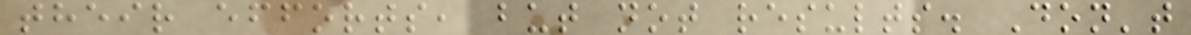their efforts, but not results. Don't
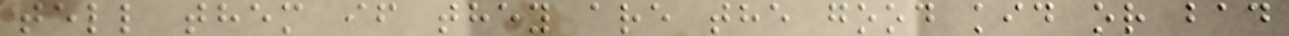tell them if they are the good kid or bad
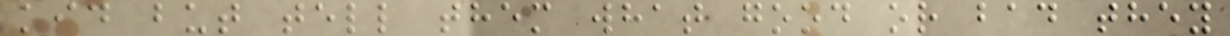kid but tell them what good or bad they
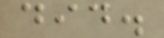did.
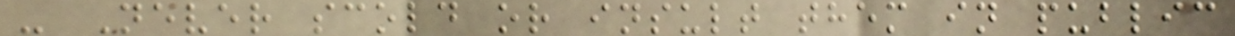- Never scold or insult them in public
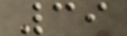39
